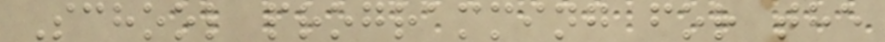School programming for the
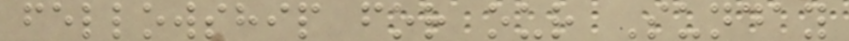fellowship for our Sunday
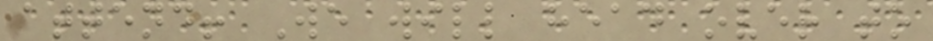attend! We will head over to
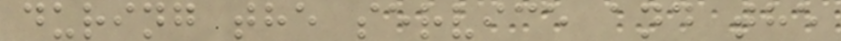during the service and the
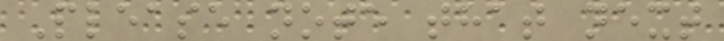Please note that next
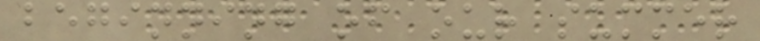beginning of our summer
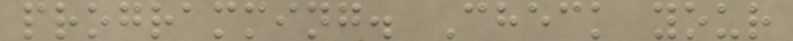programming. Check your
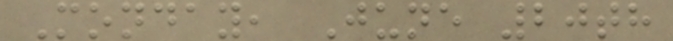Monday, June 20th
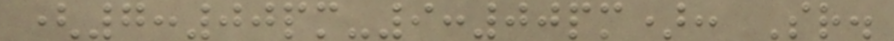(7:00pm-9:00pm): Sr.
